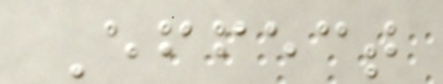Effect
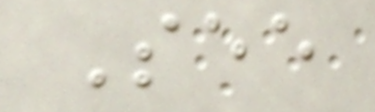See
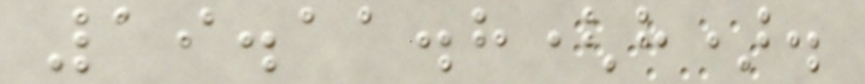19.11.8(h).
